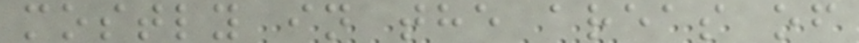mostly in the areas of
